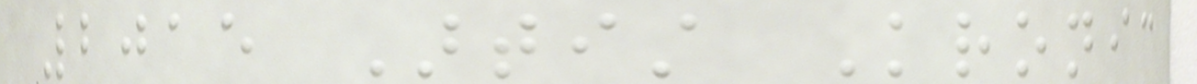2015 Artist Kronic
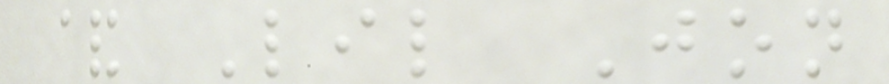& Lil Jon
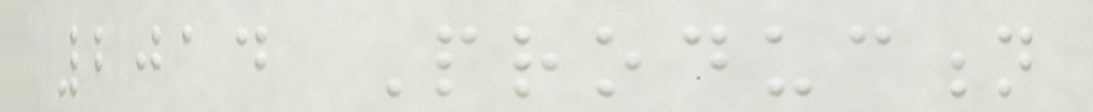2014 Production
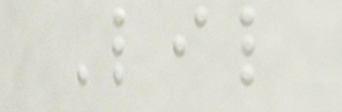Lil
